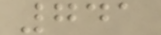741
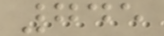745
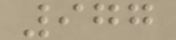977
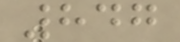847
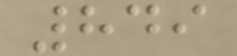849
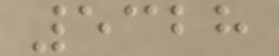5328
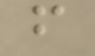f
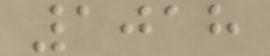1018
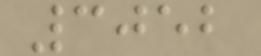3052
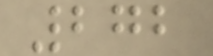272
